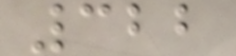322
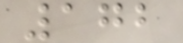172
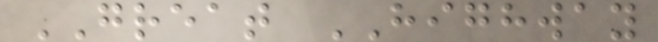GREAT HIGHWAY
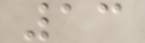13
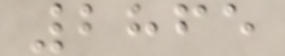2865
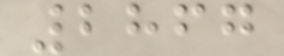2867
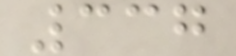337
